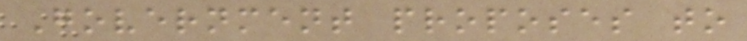Government proposes to
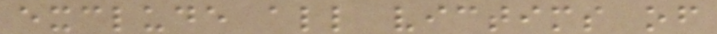exclude all victims of
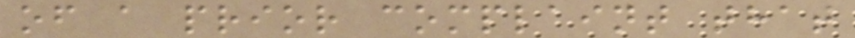of a prior complaint that
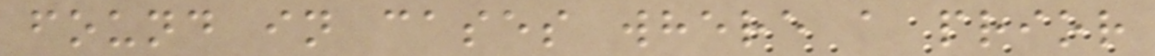found in cases where a prior
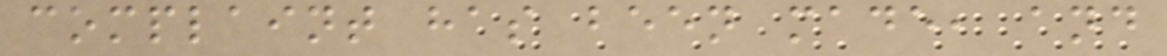complaint has been made, and
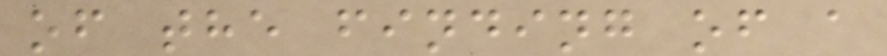of the finding of a
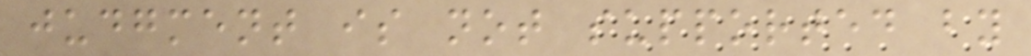judgment is not supported by
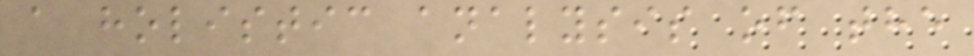a holistic analysis of the
